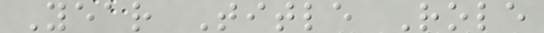Year Title Role
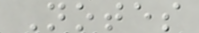Notes
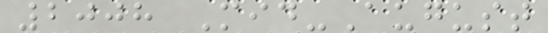2008 Mid-August
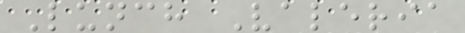Lunch Valeria
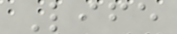Life
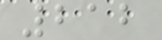212
